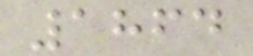1864
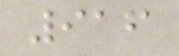916
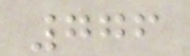776
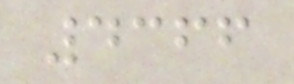4366
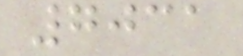7031
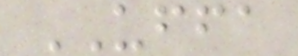UFFA
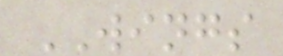WINGS
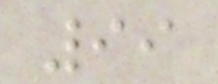99
